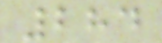284
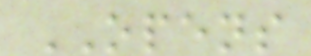OPENS
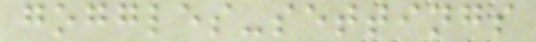goggles-settings
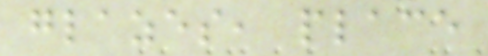glazes, place
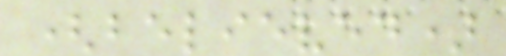(believed)
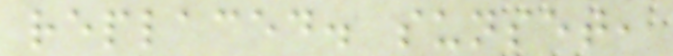replaced. sunset,
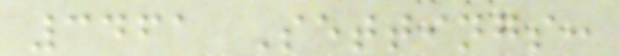3461 Settings:
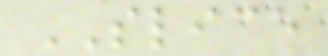SLICE
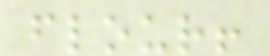flour!
